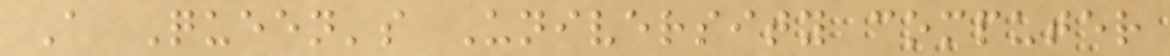A Queen's University computer
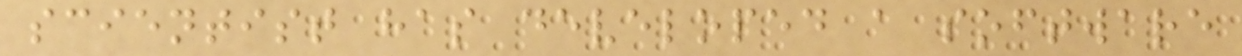scientist has developed a software
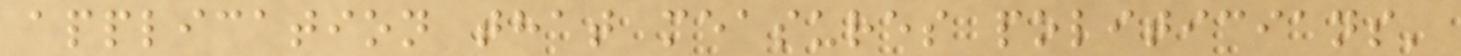application that measures politicians'
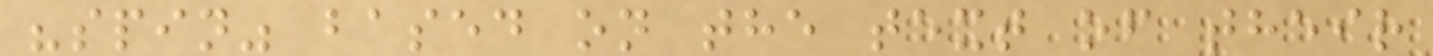"spin" based on the text of their
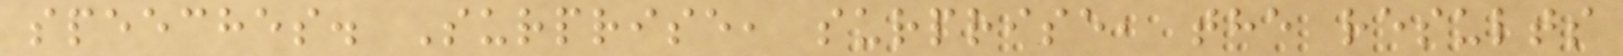speeches. Surprise, surprise, the results
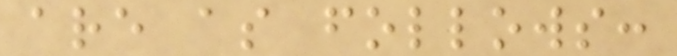are as follows:
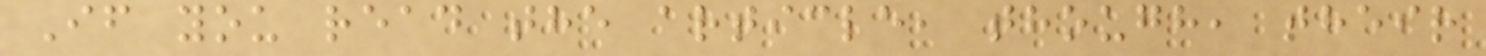If you read the article, though, their
